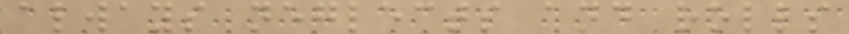always neglects and rolls
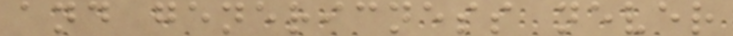and genericness never
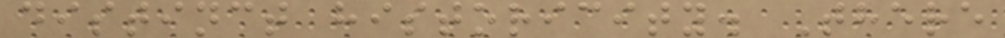distinct historicity. There
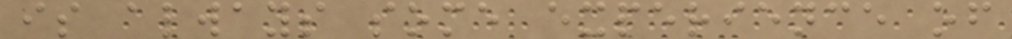is always some experience of
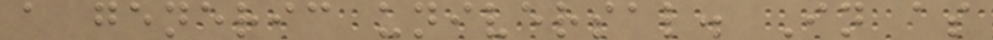a generic universal. In as
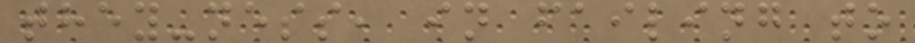they-ness, in failing to
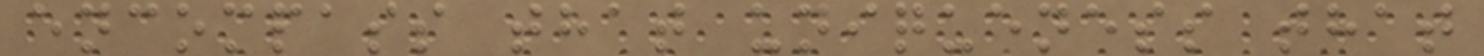encompass that uniqueness that
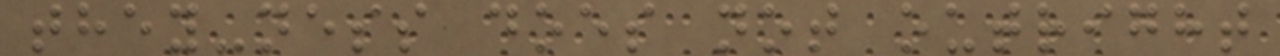they-ness does not outright
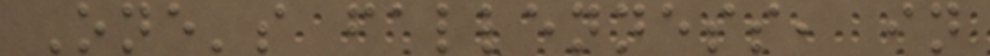One's fallenness, in
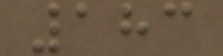183
